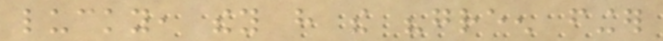lucky, they have the "green finger
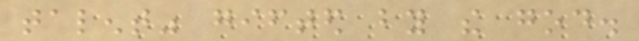talent" gifted by the god.
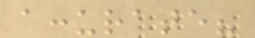accurate?
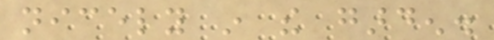nicely in the garden.
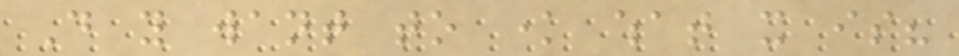Do you want to know what it is?
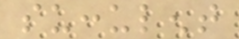succulent
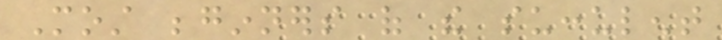Most beginners of the succulent
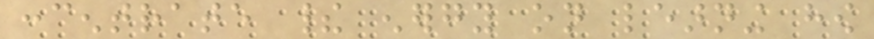concentrate their energy on learning how
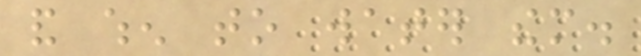and when to water them.
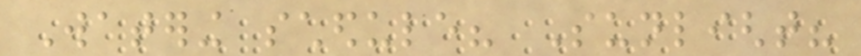Watering schedule? Sunlight?
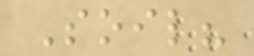Soil?
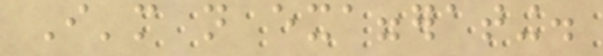I'm not exaggerating.
